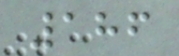186
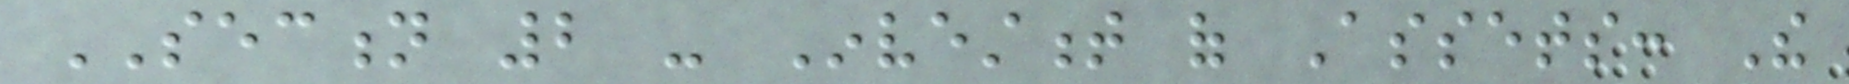SECTION 2 - Investment of Assets: The
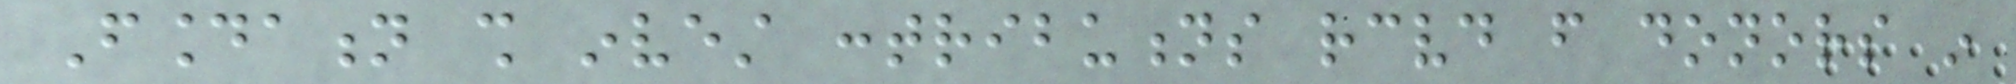Foundation shall invest contributions received from donors in
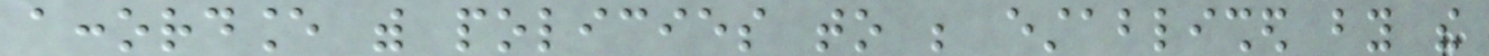accordance with policies to be established by the
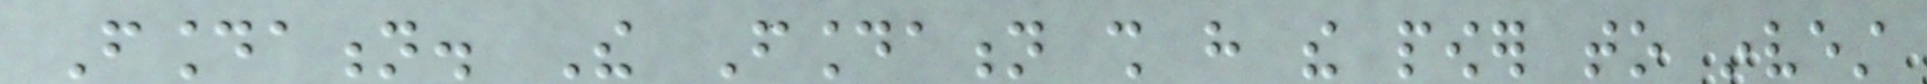Foundation. The Foundation shall have the power to invest
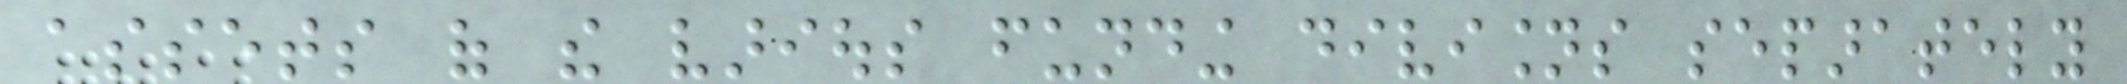assets of the various funding divisions separately
